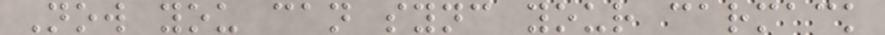Now you can sync your carmack
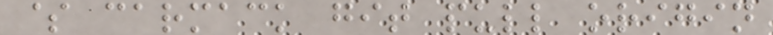$ carmack git pull origin
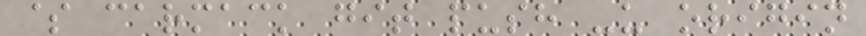$ carmack git push -u origin
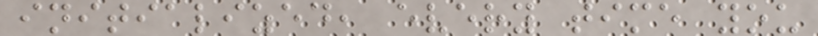initialized, every time you
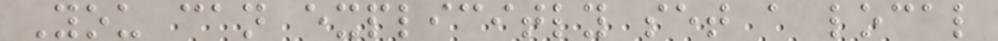You can explicitly set a local
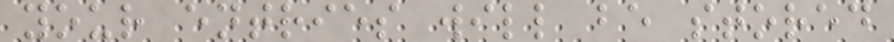your entries will be stored
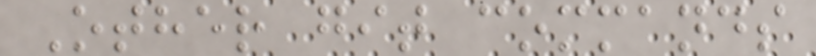Other git commands
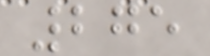275
